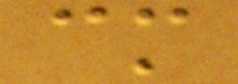cm
